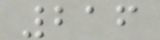216
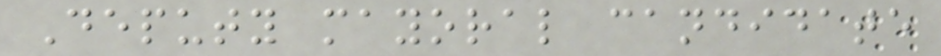Deputy mayoral candidate
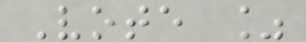Vote %
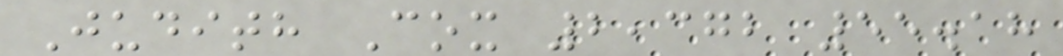Judith Cox 2,372 55.18
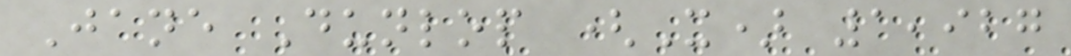Jane Dunlop (X) 1,927
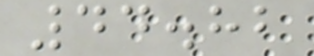44.82
